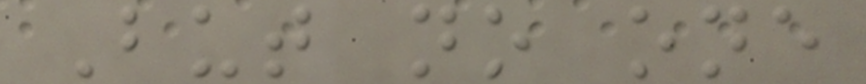But no one
